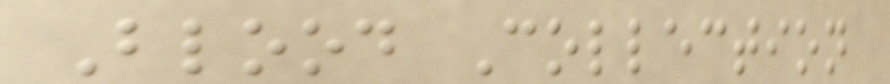Blood Collection
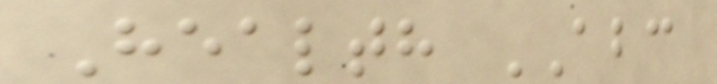Health ABC
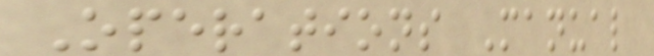Operations Manual
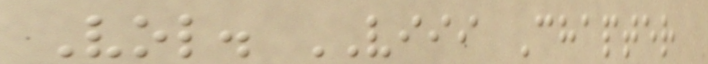Vol. VIII Chapter
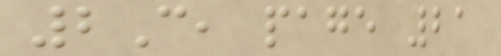2C, page 21
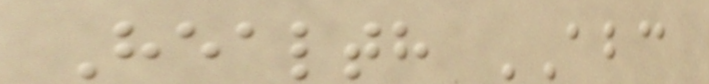Health ABC
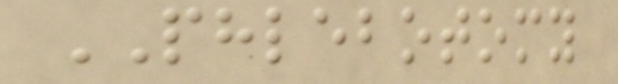PHLEBOTOMY
